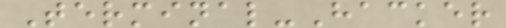Terminal-Hacker
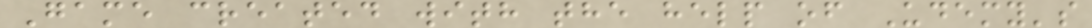Game created with the help of Udemy's
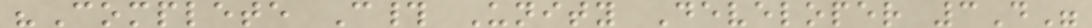"Complete C# Unity Developer 3D"
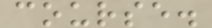course.
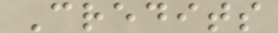Credits
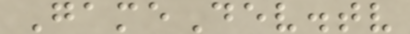GameDev.tv
